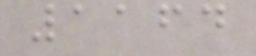1164
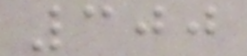300
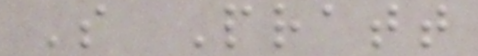S Pratt
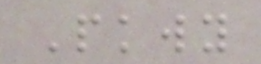Pkwy
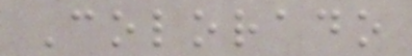Colorado
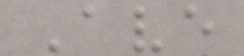Ave
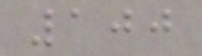100
